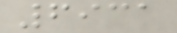6931
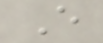E
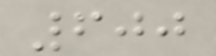600
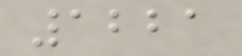1221
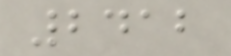2412
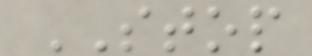STOP
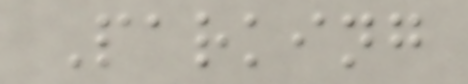Parking
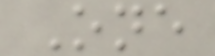One
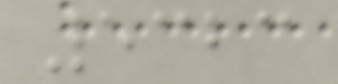5323
